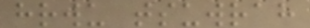hrwu tsuwrah
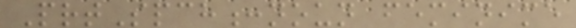PrtSpch:noun feminime
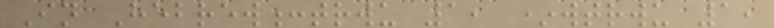In Hebrew:trwu 1, *wtrwu 1,
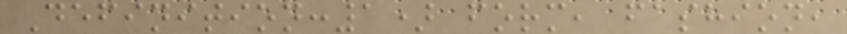Definition:1) form, fashion,
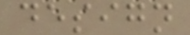design
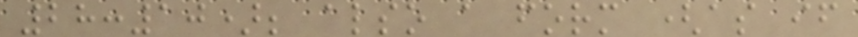28:10); also a form (as if
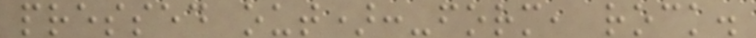pressed out):-form, rock.
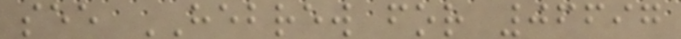see HEBREW for 06697
